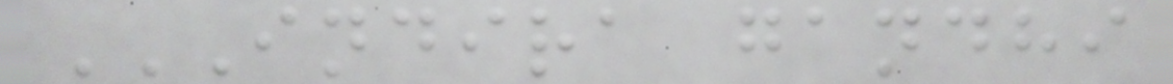INDIRA GANDHI
